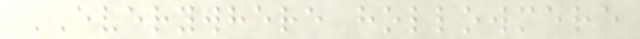EVERYWHERE hollowmere
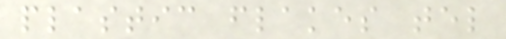plastic flakes tel
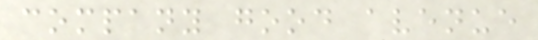company good avenue
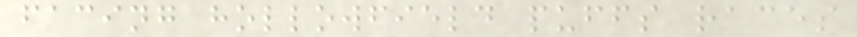facing hollowfield puffs races
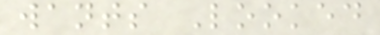wants Looked
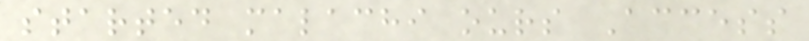started malachi ours Access
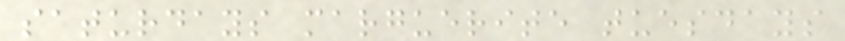saturdays marguerite tuesdays
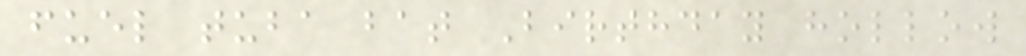fuel tuba bat Birthday hollow
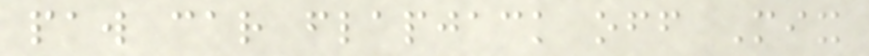paw car flapjack off Mix
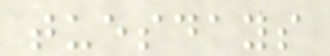tuesdays
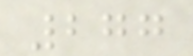277
